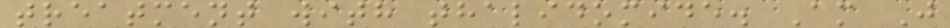treatment with thalidomide. Am J
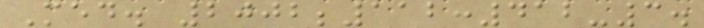Med. 2002;112:412-3.
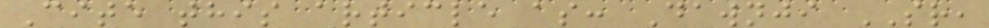Cite this article as: Dawnji SR,
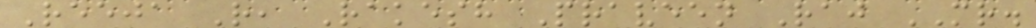Reeja R, Rakesh Praveen Raj MR.
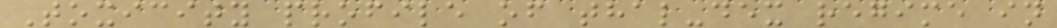Toxicity profile of thal-dex regime in
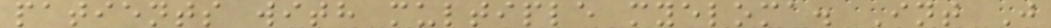patients with multiple myeloma. Int J
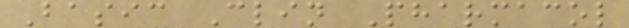Basic Clin Pharmacol
